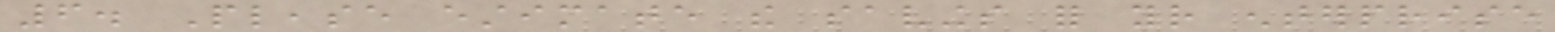6. Please estimate the savings for your enterprise
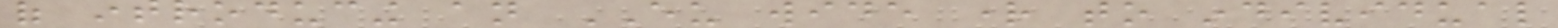of introducing an EU wide right to individual
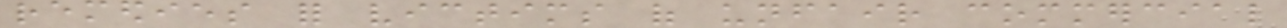remedies for victims of unfair commercial
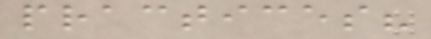practices?
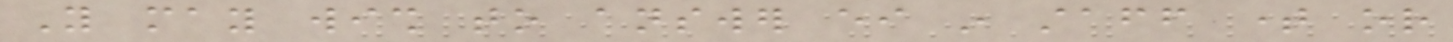You may wish to answer either in staff time or
